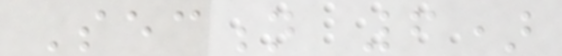Section 6)
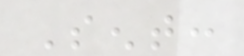Sent:
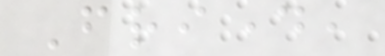Friday,
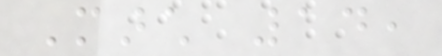March 14,
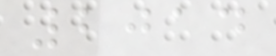2014
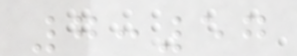7:57
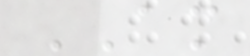AM
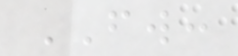FW:
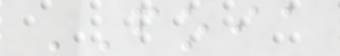FOIA
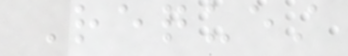Request
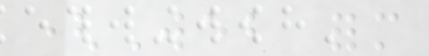(Web form
